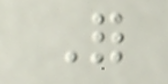For
